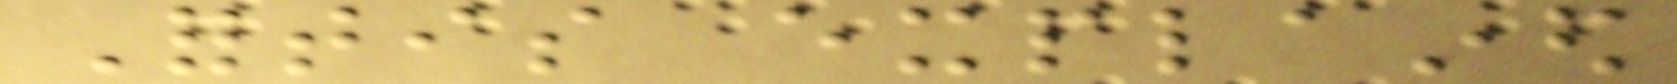Fortis explained
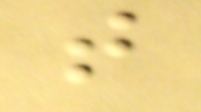that
